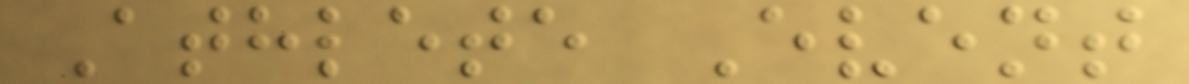Athlete Event
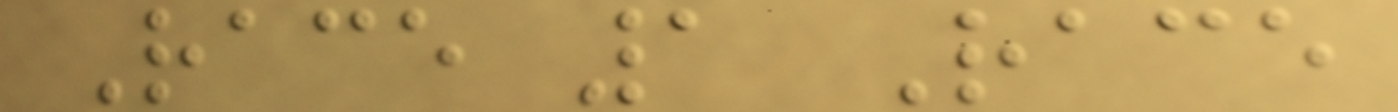Race 1 Race
